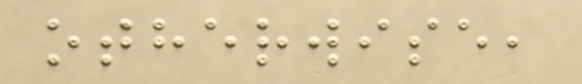otherwise,
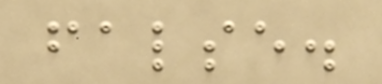false.
